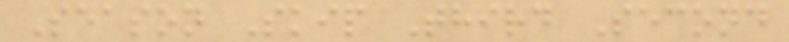Season Skip Third Second
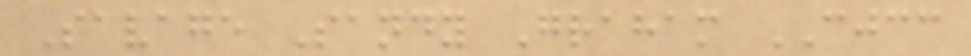Savage Sandy Graham CJCC
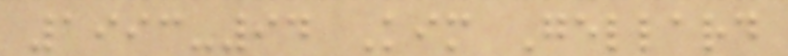1993-94 Kim Gellard
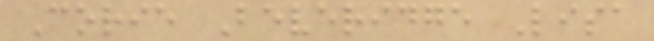Corie Beveridge Lisa
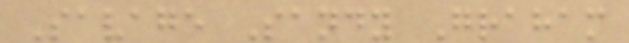Savage Sandy Graham
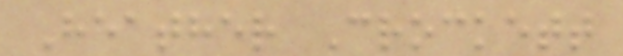Heather Crockett
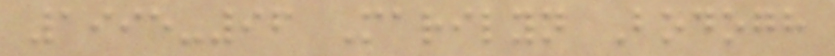1995-96 Marilyn Bodogh
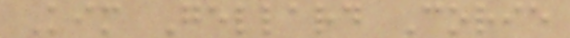Kim Gellard Corie
